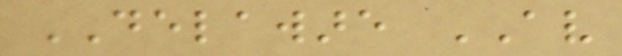DELAWARE AV
